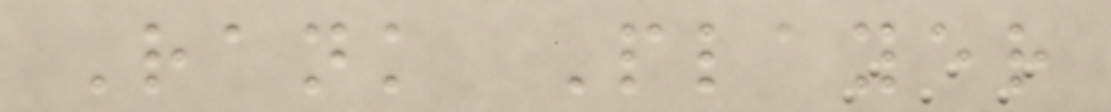Rank Player
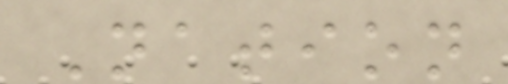Nation
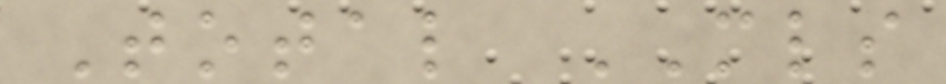Total MLS
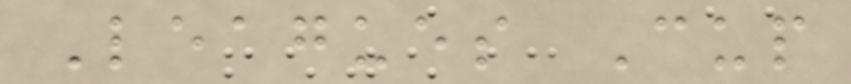Leagues Cup
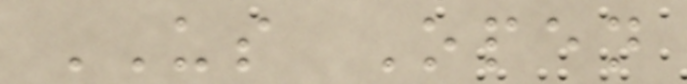US Open
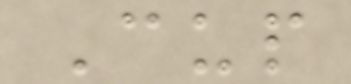Cup
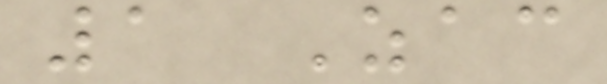1 Zac
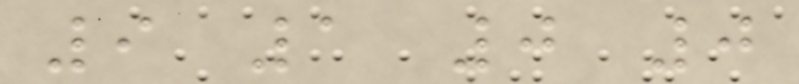9 1 0 0
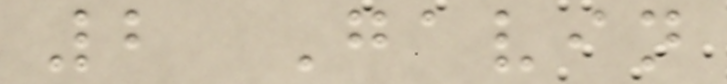2 Gavin
